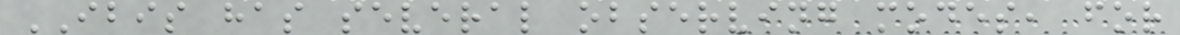IBIS has several observing modes, for
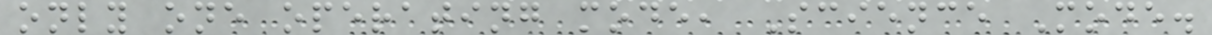only one operating mode, Science Mode.
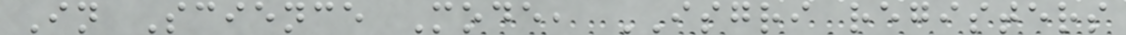In Science Mode, ISGRI registers
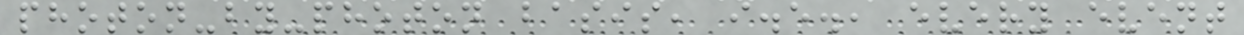photon-by-photon basis, i.e., every event
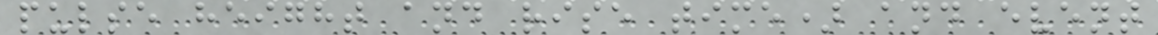pulse height and rise time) and event
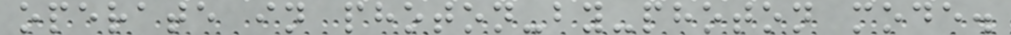operate in photon-by-photon mode.
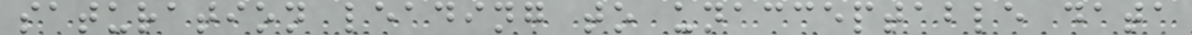saturation leading to unacceptable data
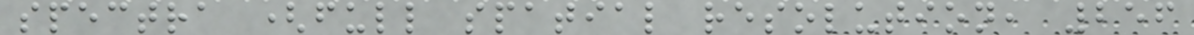spectra (full spatial resolution, 256
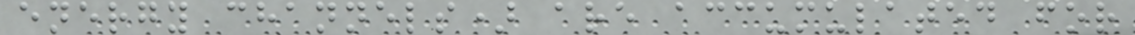energy channels) are accumulated for
